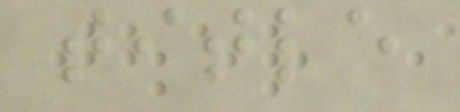title
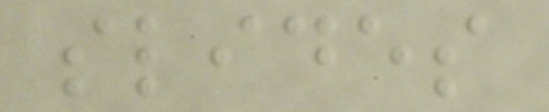slides
